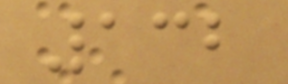132
